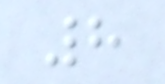8
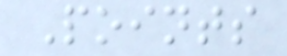Points
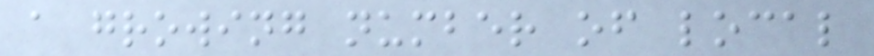a growing number of local
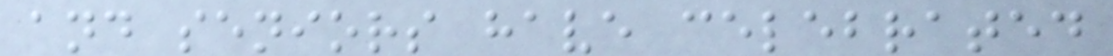and seniors have celebrated
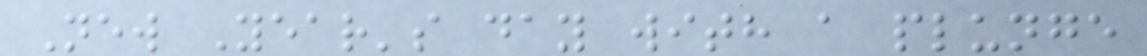New Year's day with a plunge
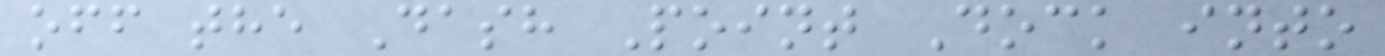off the Dash Point Dock into
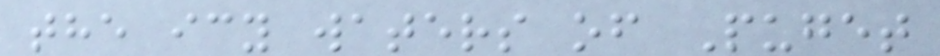the icy waters of Puget
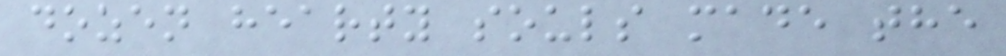dozen hearty souls made the
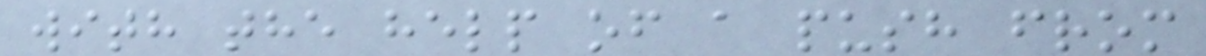with the help of a push from
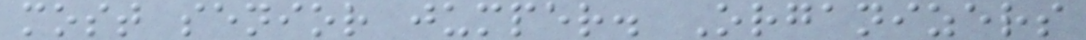most senior jumper. Organizers
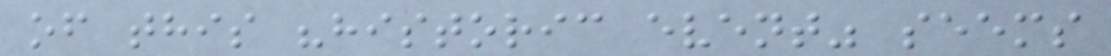of this "historic event" seems
